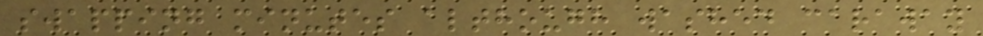swapping minutes although washed caraway
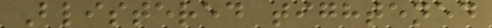Blistered tightened
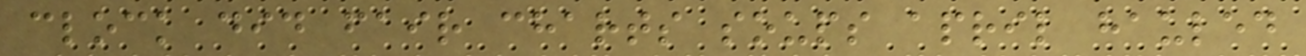clock did fair charts soups april hauled
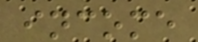income
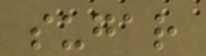sugar
